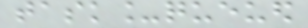task_queued
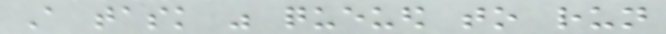A task was queued to run
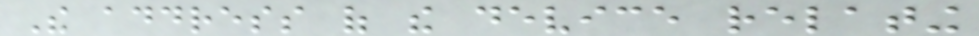The address of the device relating
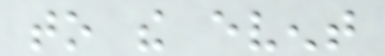to the event
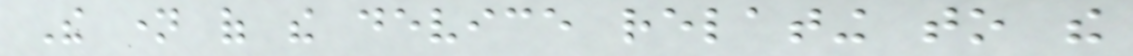The name of the device relating to the
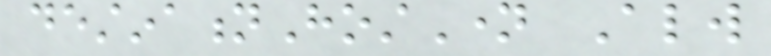destinationHostName Always
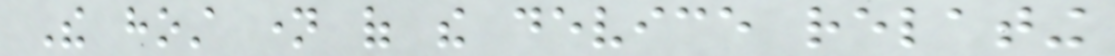The host name of the device relating
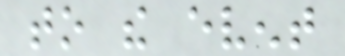to the event
